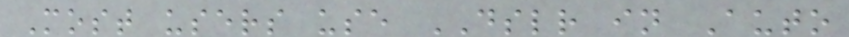Most users use DSLR in Auto
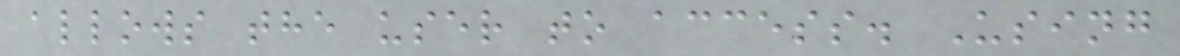allows the user to access. Using
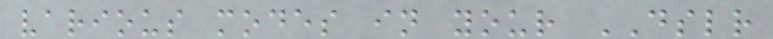various modes in your DSLR
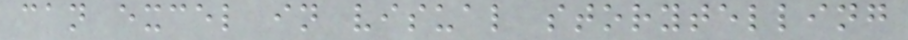can excel in visual storytelling
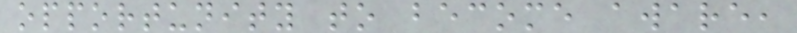opportunity to become aware,
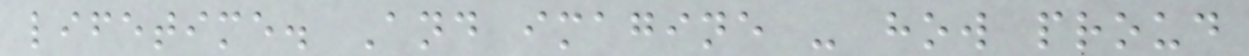lifetime. And imagine - how proud
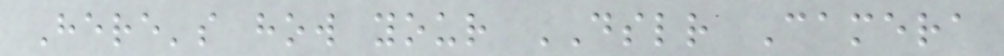Here's how your DSLR Camera
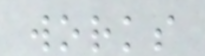works
